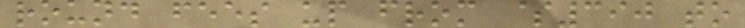round fees up from $390 to
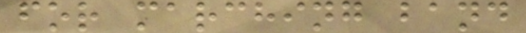for marching band
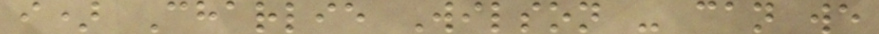i) Charlie Wilson - can we
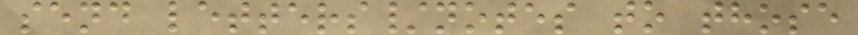send letters/notes to those
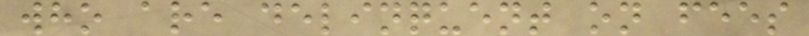who are delinquent on fees
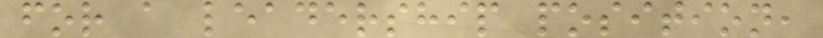for a leadership position,
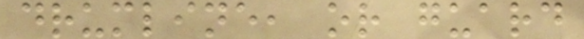drumline, or guard
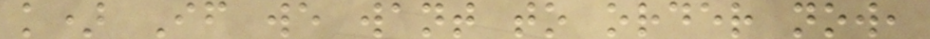k) If we want to order now,
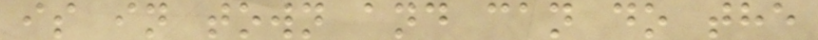is in town and can do the
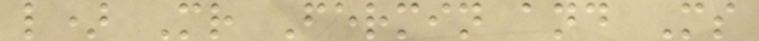l) Mr Fermin and Ms
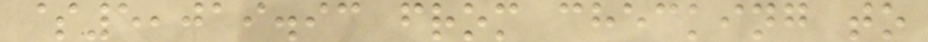$5,019.93 from checking to
